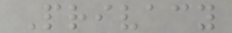Privacy
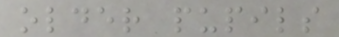older pupils
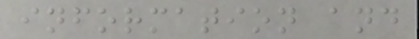information and
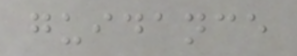guidance
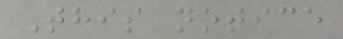This notice
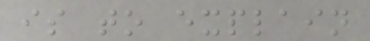is to explain
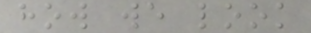how we look
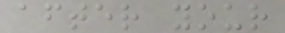after your
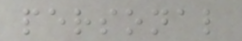personal
